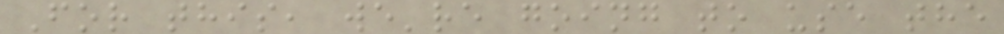For this, we're going to use the
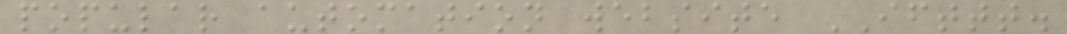popular automation website IFTTT.
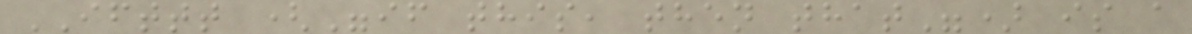IFTTT ("if this, then that") is a
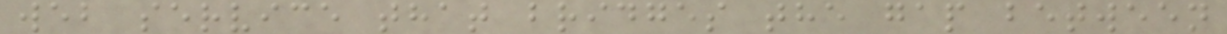web service that bridges the gap between
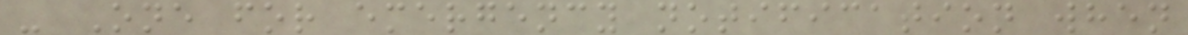- One for emergency notification when
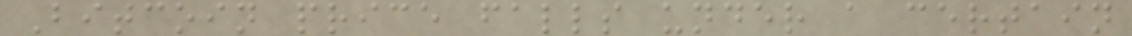Bitcoin price falls under a certain
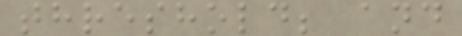threshold; and
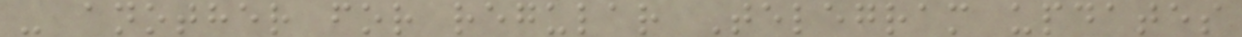- another for regular Telegram updates
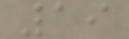19
